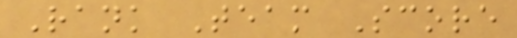Rank Team Score
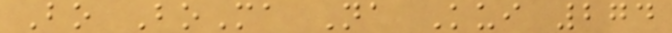Bo BoMa Na Kui 274
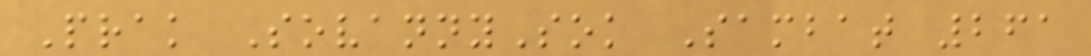Prak SovannySok Sambat 261
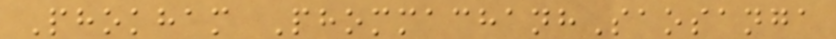Phokham PhommachanhSaosanga
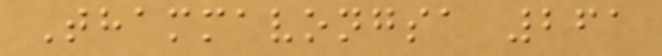Thammavongsa 261
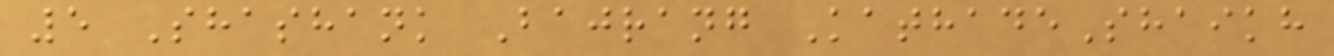5 Shashank Bajrang KathadeShaikh
